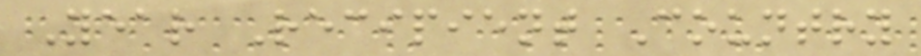Year Recipient Country
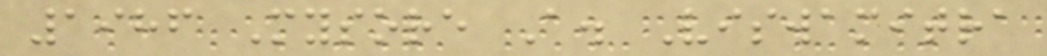1986 Mysore A. Viswamitra
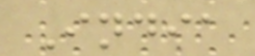India
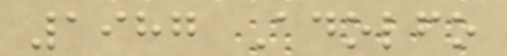1987 Adolfo
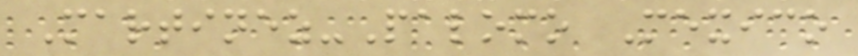Martinez-Palomo Mexico
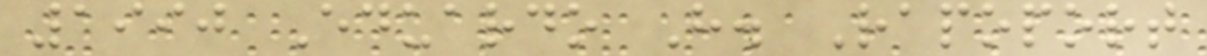1990 Eduardo H. Rapoport
